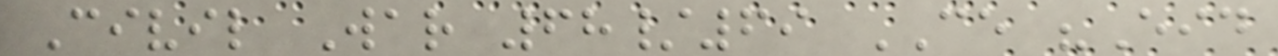Civil War 68/69 CE "Eid
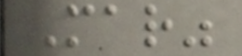Mar"
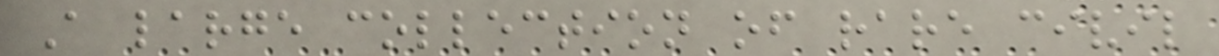A large collection of rare civil
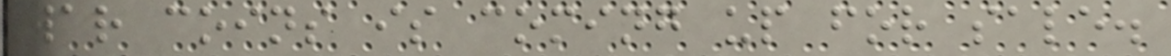war coins is coming up for sale.
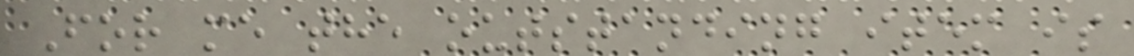For me the outstanding item is
